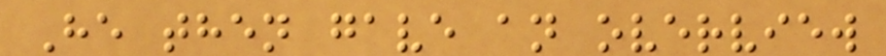He then gave an overview
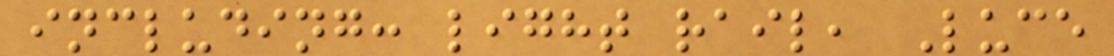including: light rail, Luce
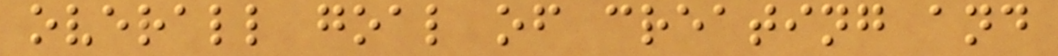overall goal of creating and
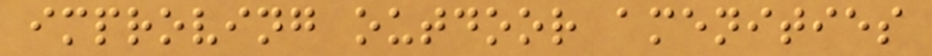improving outdoor amenities
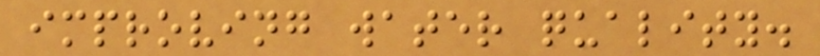improving water quality.
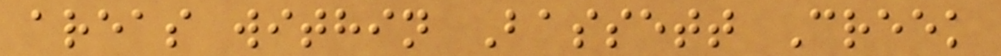areas within Bassett Creek
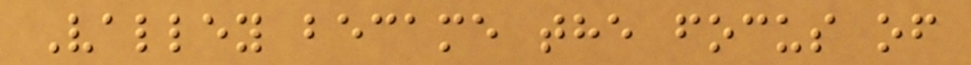Valley became the focus of
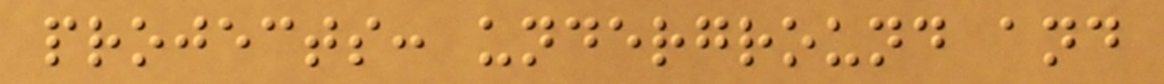projects: underground and
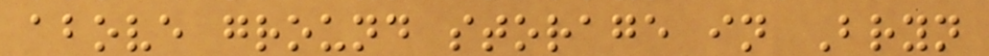above ground storage in Bryn
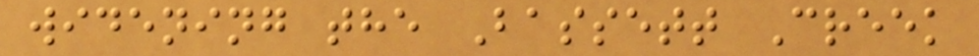widening the Bassett Creek
